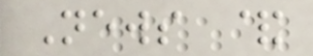News &
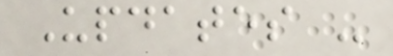Updates -
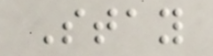Stay
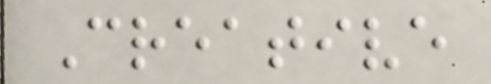Creative
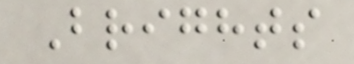Brights
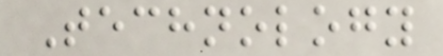Technology
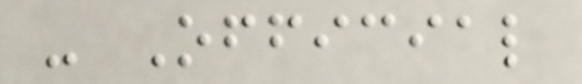- Official
